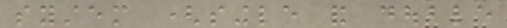system (single and double
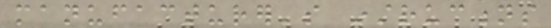manufacturer's instructions
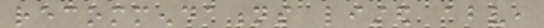recommendations listed above,
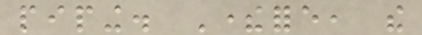piping. Therefore, the
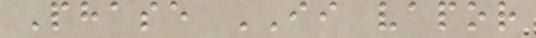Phase II vapor
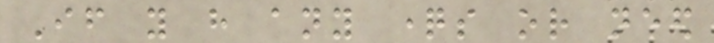If you have any questions or need
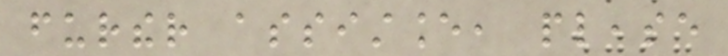further assistance, please
